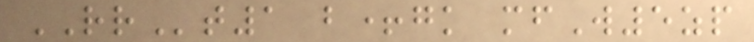RRt1 b+gk mfW5zp
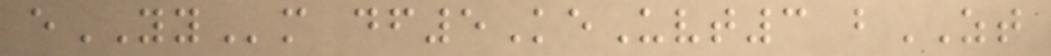eYYm df5KeUvt3 bZT
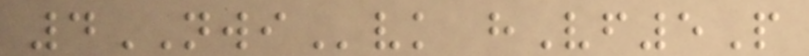4NWIvk hVf5P
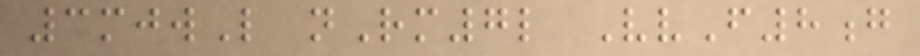3mjwL nRm7l VvF8g
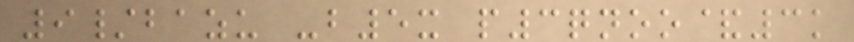9/bazu -b5x p3qnoo&3k
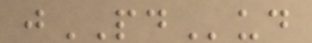jPDud
